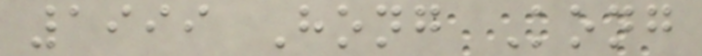1999 Hong Kong
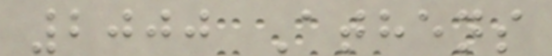2000 Athens
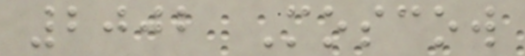2002 Moscow
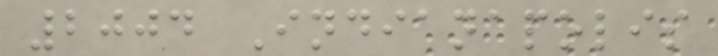2004 Indianapolis
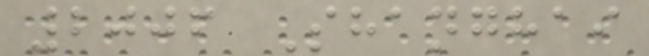2006 Shanghai
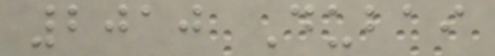2010 Dubai
